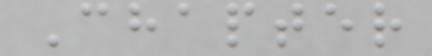Chapter
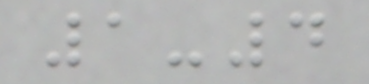1-4
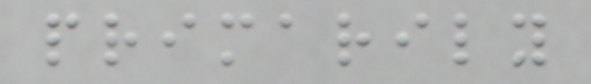primarily
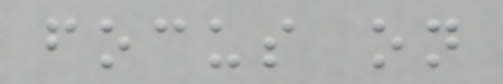focus on
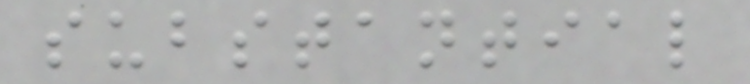substantial
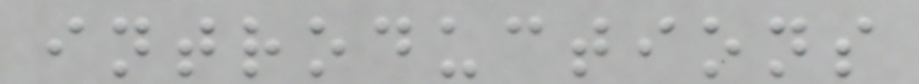introductions
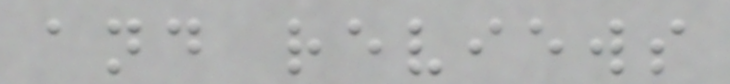and reviews
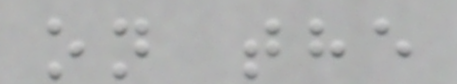on the
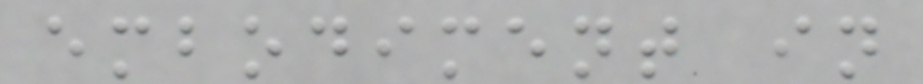embodiment in
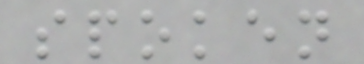spoken
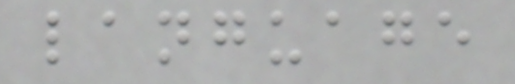language
